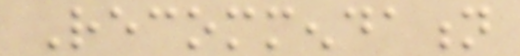Recommendation
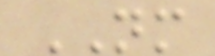NM
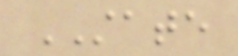STATE
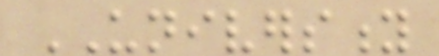UNIVERSITY
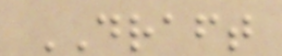DRAFT
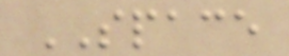SPACE
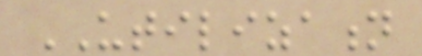UTILIZATION
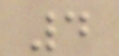4
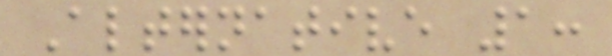Alternative 1:
